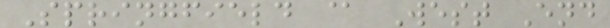Springfield @ West End
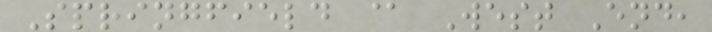Springfield @ West End,
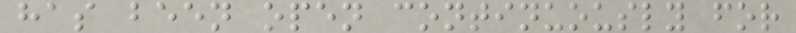has been open continuously for
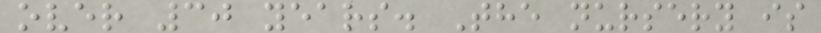over 30 years. The nursery is
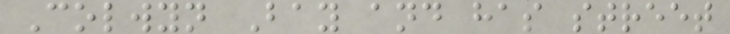Colwyn Bay and has street
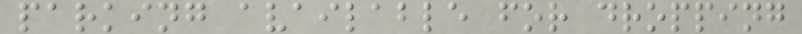parking available for dropping
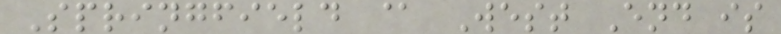Springfield @ West End is
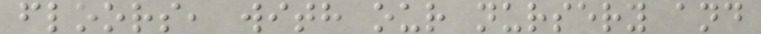floors, with our nursery and
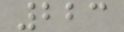223
